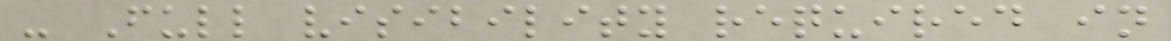- Full visibility required in
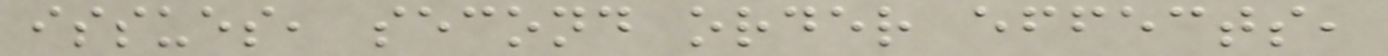issues, second order effects,
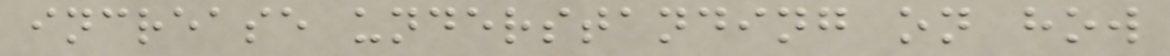increase understanding on how
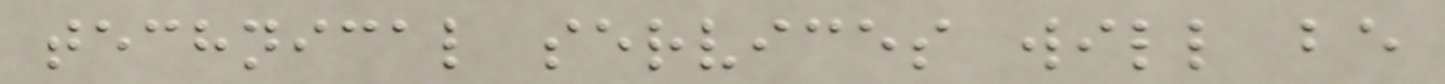technical services will be
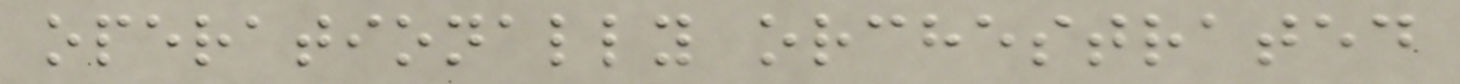operationally orchestrated
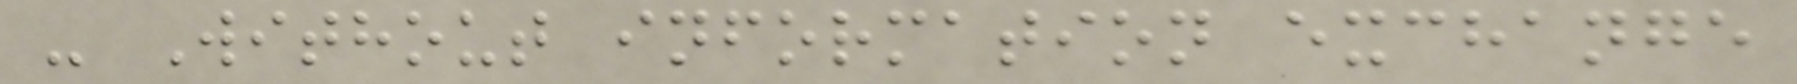- Without information exchange
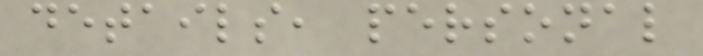details, personal
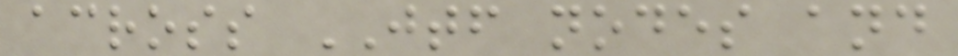across JTF nodes and
